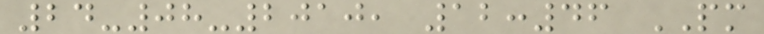24-08-2010, 12:46 PM
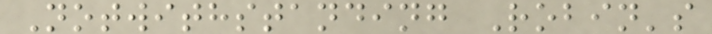Notwithstanding Robin's
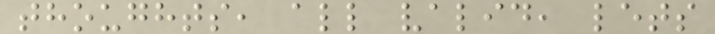thoughts, all valid, lets
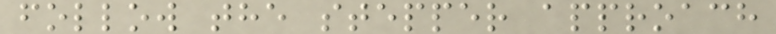follow the stepper approach
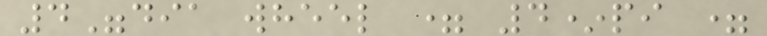4"dia wheel = 4*pi =
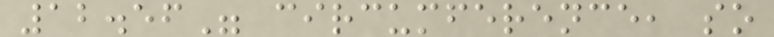12.56" circumference, so
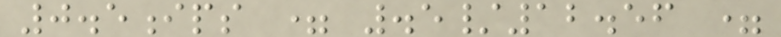0.5ips = .5/12.56 =
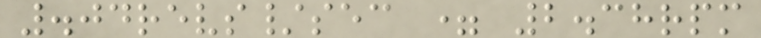.04revs/sec = 2.38rpm
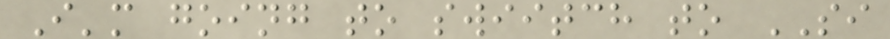I'm going to swiitch to SI
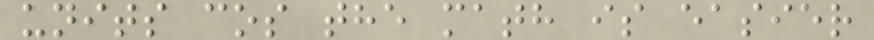units cos the math is easier
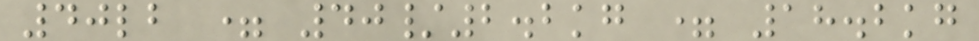40lb = 40/2.2kg = 18.2kg
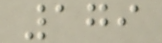179
